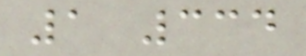1 334
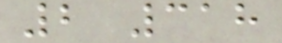2 318
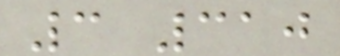3 310
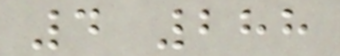4 288
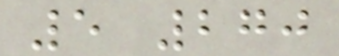5 270
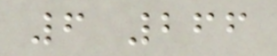6 266
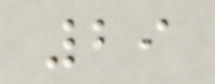29
